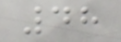48
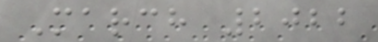March 2022
